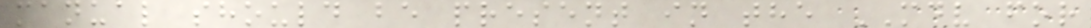manual should be present in the MDV for
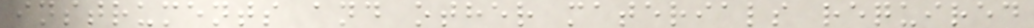instruments and other materials required
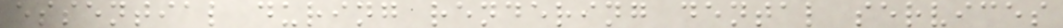essential during rendering dental services
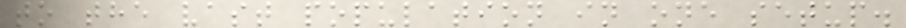to the vast population in one setup.
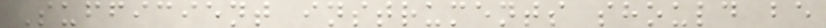Sufficient instruments should be
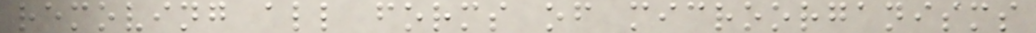removing all forms of microorganisms
